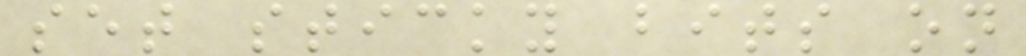set sticky bits on
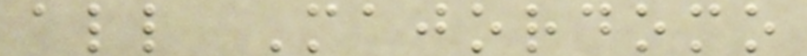all Majordomo
